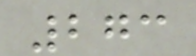273
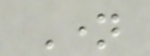Name
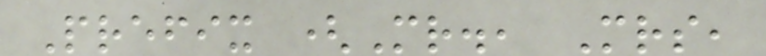Prefix (Mr., Mrs,
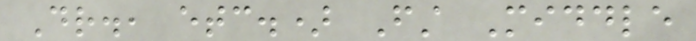Dr., etc.) First Middle
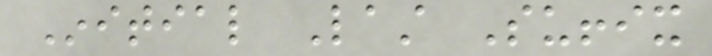Initial Last Suffix
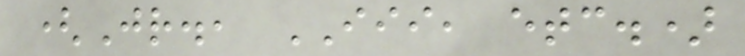(Jr., III, etc.)
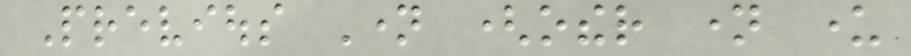Previous Name (other name under
